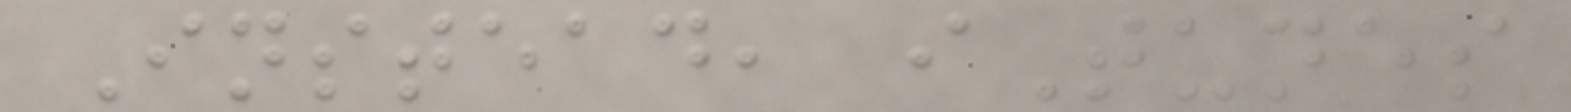Instead, iTunes
